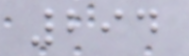294
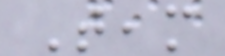Team
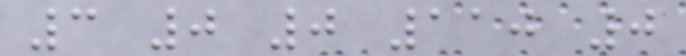3 0 0 110 0
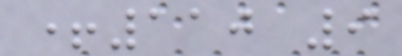+110 9
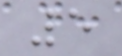5
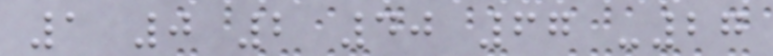1 0 2 40 67 -27
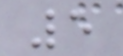5
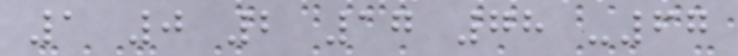1 0 2 17 78 -67
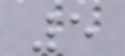5
